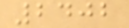2402
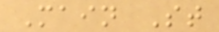Main St
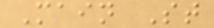Main St
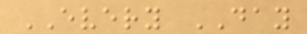EVERY DAY
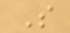S
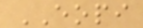EOPI
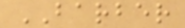BARBER
